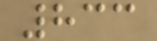833
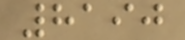8190
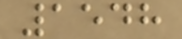1548
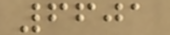6601
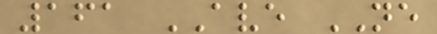161 AVE NE
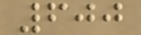600
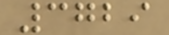3729
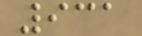931
